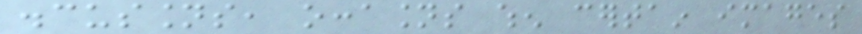discussions, occasions when certain images
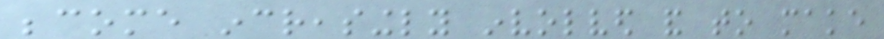become increasingly involved and to make
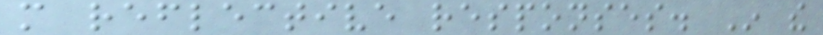more reflective responses. In the
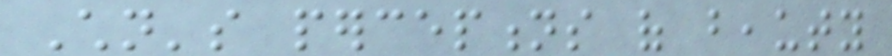Children's perceptions of beauty
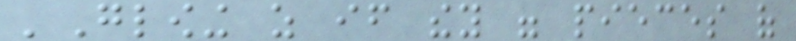'Glowing as if they were pieces of
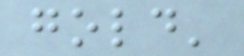gold'
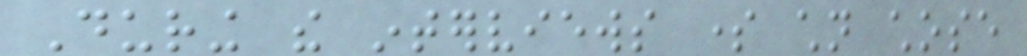During the interviews some children chose
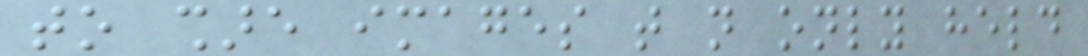to share images that not only held
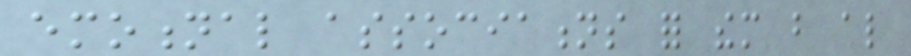emotional associations for them but also
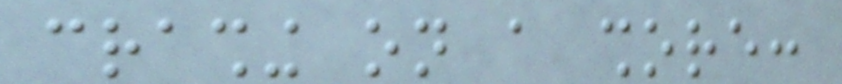crashing on a shore:
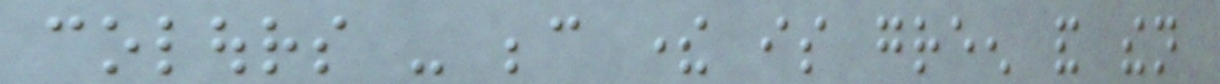colours - because there is green and then
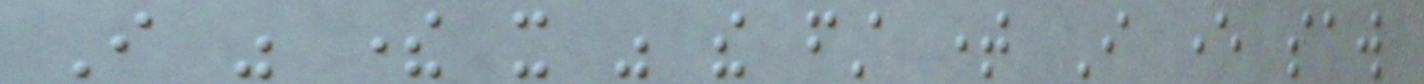I was there it was the first time I ever saw
